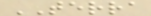TERRA
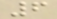6
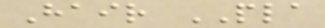Hair PLA
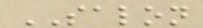SALON
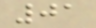01
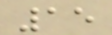15
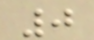0
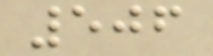506
